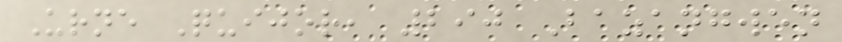Urne Quijor, 290 Bazangwen
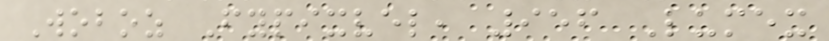Woboz Fypixvel, 956 Lumex
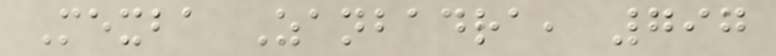Mexba Zanbadra, 797
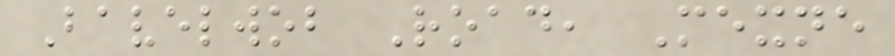Bavelwob Road, Mexne
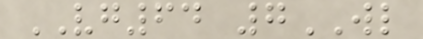VG64 7WL
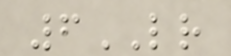6LR
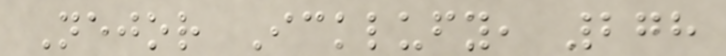Nejor Icklufy, 278
